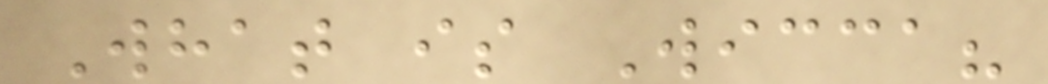What is Wicca?
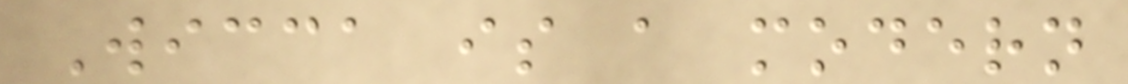Wicca is a modern
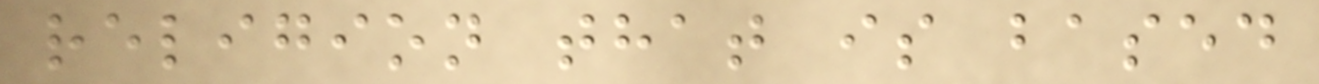religion that is based
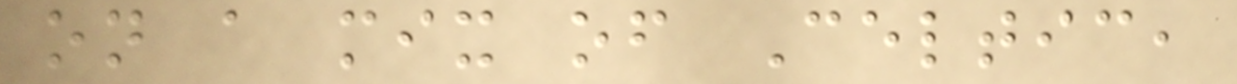on a mix of Celtic,
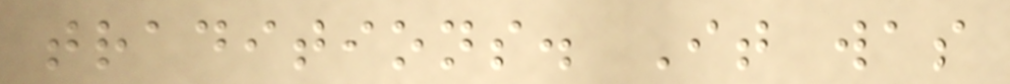traditions. It was
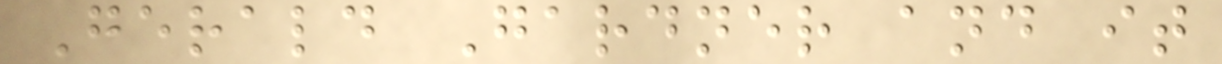Gerald Gardner and it
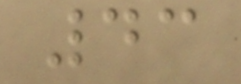43
